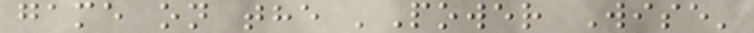game on the 'Power Wise'
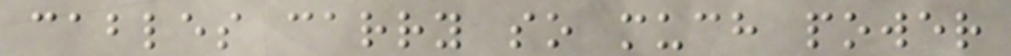cables carry so much power
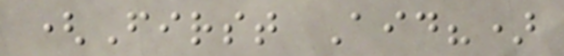(First Aid?)
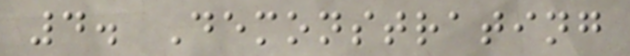4. Demonstrating
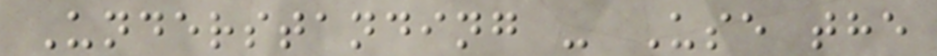Understanding - Use the
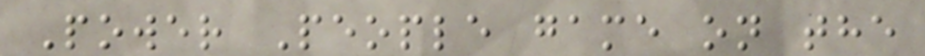Power People game on the
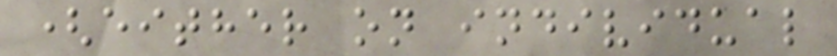(either on individual
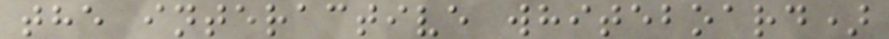the interactive whiteboard)
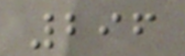296
